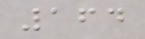164
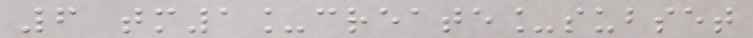6 tm1_create_subset
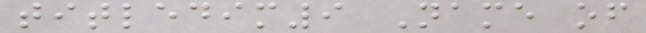titledim9 Name of
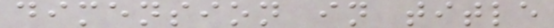dimension in title
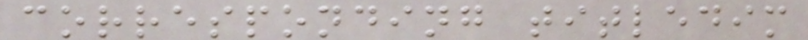corresponding titledim
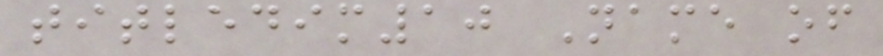titledim10 Name of
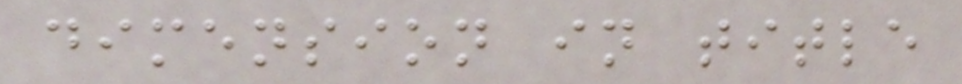dimension in title
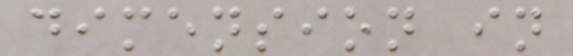dimension in
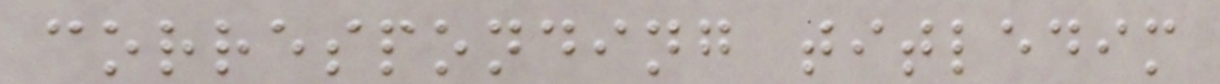corresponding titledim
